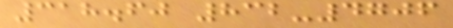318.60 832-4706
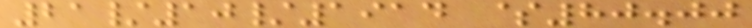21/10/1914 $80.00
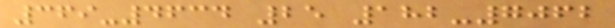369-4634 25 182-7062
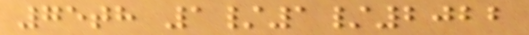75th 1/1/2022
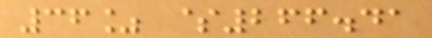36% $266.41
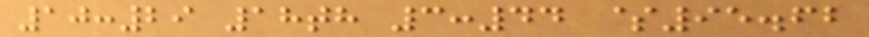10:29 18th 3:44 $95.62
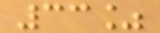33%
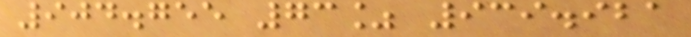904.755 73% 939.921
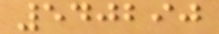540290
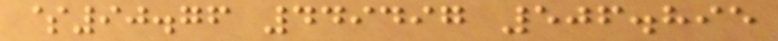$90.76 449497 506.895
